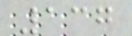137
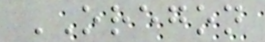OREGON
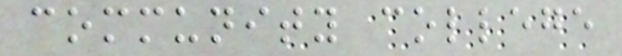community college
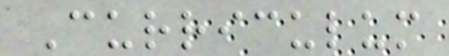Curriculum
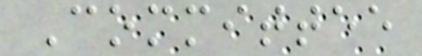Committee
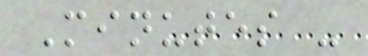Minutes -
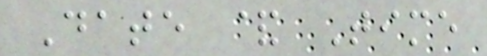Date & Time
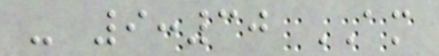- 9:30 AM
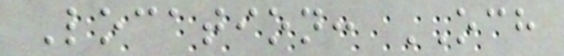Location: OCH
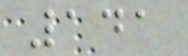141
